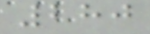280
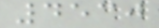4530
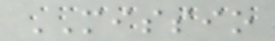MISSIO
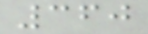360
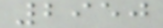2950
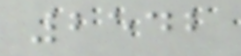2542
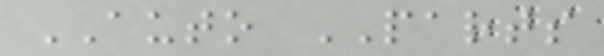AUTO PARTS
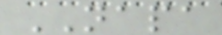NAPA
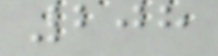208
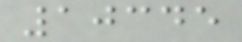10345
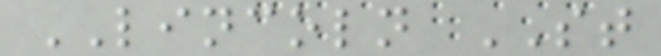LINCOLN ST
